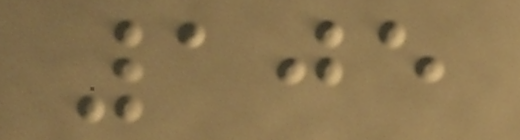105
